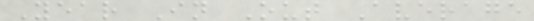Year In Out Average
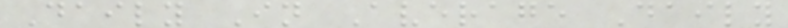Daily In Average Daily
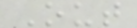Out
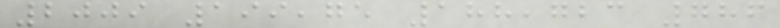2009 199,75 188,723 786
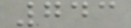743
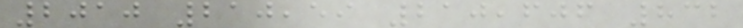2010 210,59 210,606 832
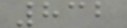832
